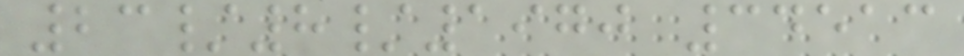23/8/1970 34513
